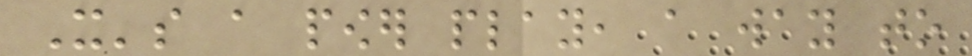It's a power play, a way to
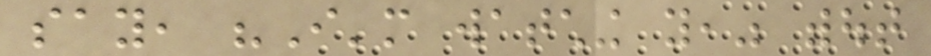say, "I'm watching you," without
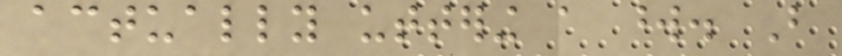actually uttering a word. But
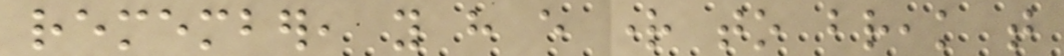remember, you have every right to break that
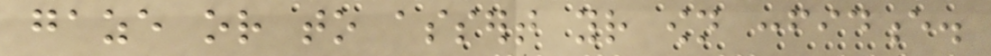gaze or to assert your own confidence.
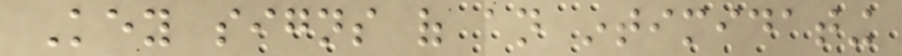Key signs of an intimidating
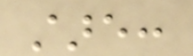stare:
